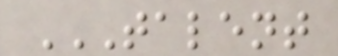TALENT
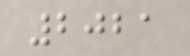2021
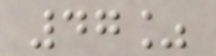47%
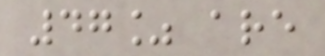47% are
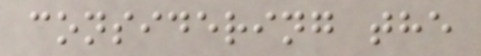considering the
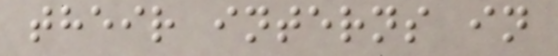their interns in
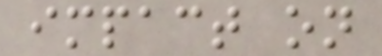impact on
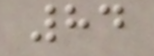84
